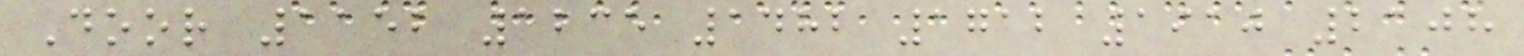Door 1152 1235 1482 1712 1910 2108
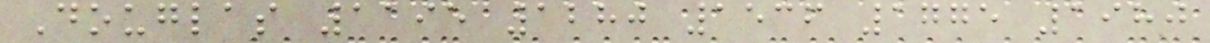Douglas 1195 1280 1536 1775 1980
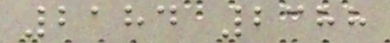2184 2388
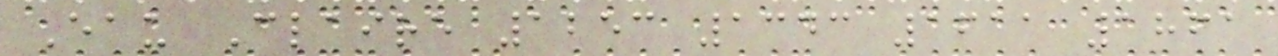Eau Claire 1253 1343 1611 1861
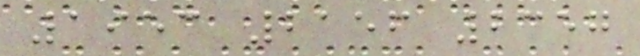1953 2156 2357
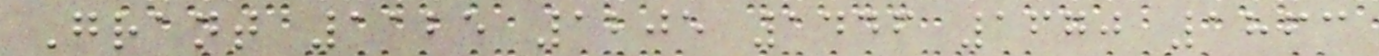Grant 1125 1205 1446 1670 1863
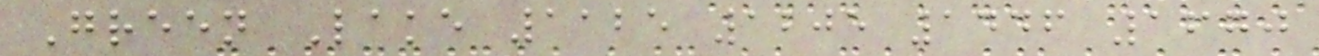Green Lake 1125 1205 1446 1670
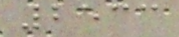2533
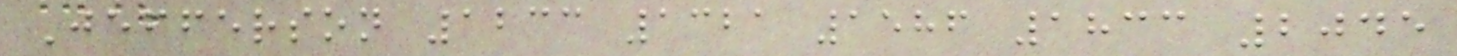Jefferson 1233 1321 1586 1833 2045
